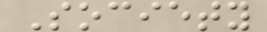Society
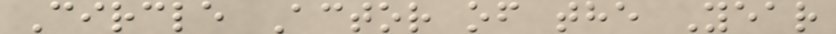Circle Actor of the Year
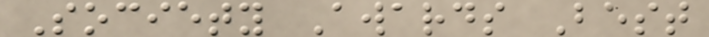Society Awards Best
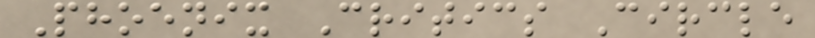Phoenix Critics Circle
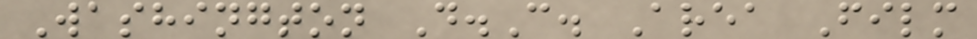Washington D.C. Area Film
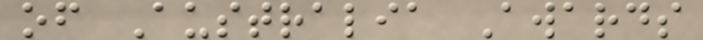of Australia Awards
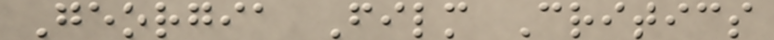Georgia Film Critics
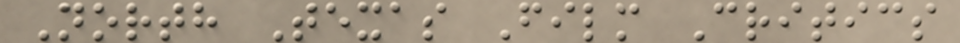North Texas Film Critics
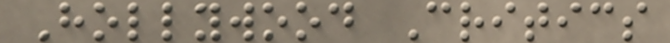Hollywood Critics
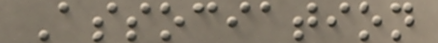Association
